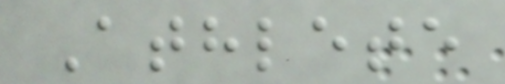Athlete
